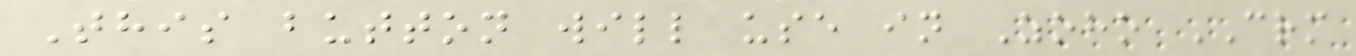This button will use in Zoho CRM
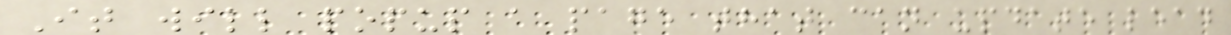It will popup a page that can update lead
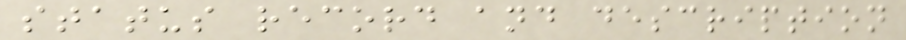status record and description
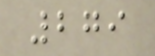279
